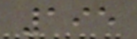195
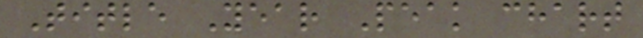Title Year Peak chart
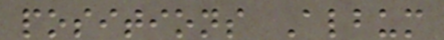positions Album
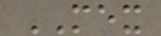MEX
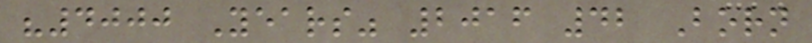"4000 Years" 2016 42 Born
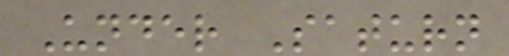Under Saturn
